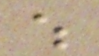which
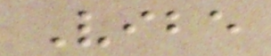Vibe
